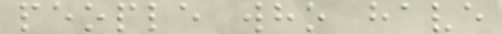people who have
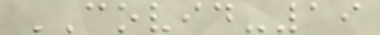COVID-19
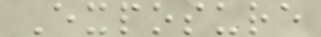Exposure
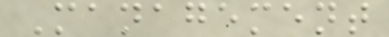Management
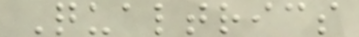Qualtrics
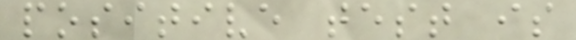positive test is
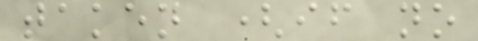taken (if no
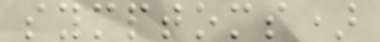symptoms)
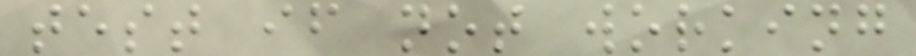test if not working
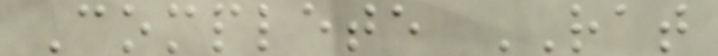Complete RAT
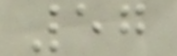57
